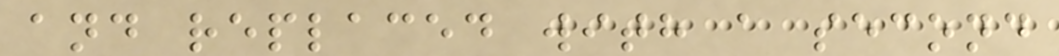and replaced with a second
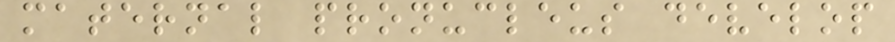maternal pronucleus develop
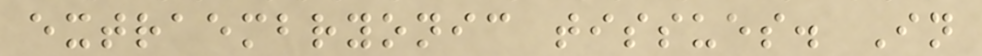extraembryonic tissues. In
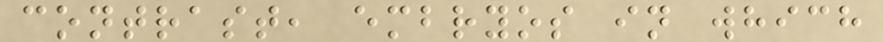contrast, embryos in which
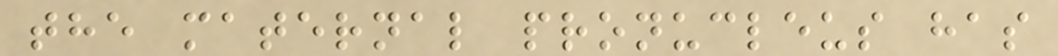the maternal pronucleus has
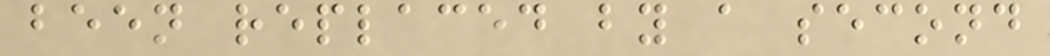been replaced by a second
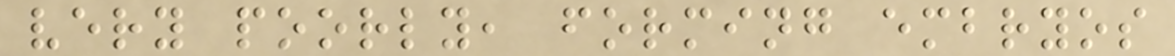very poorly, forming embryos
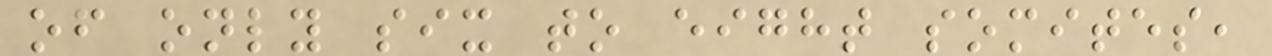of only six to eight somites,
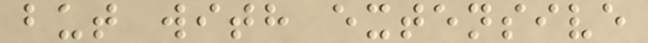but with extensive
